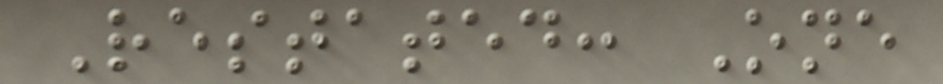Restated: One
